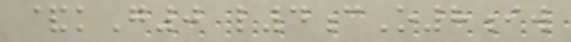&kG0 l4cO8iw
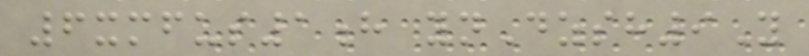6xmfus1h ynDzsh9Y
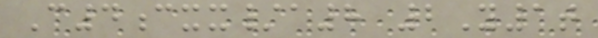C4cxx/a8 2Y1t
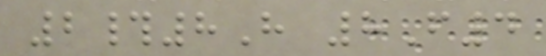2#8H 8F4
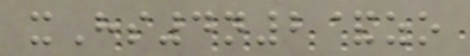xHs4n2&zo
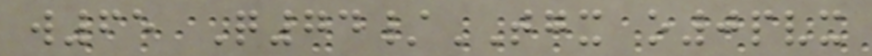w65 Q74/TGX o0pvx
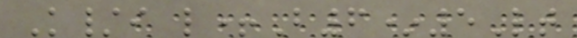K/i l+B6*5Lt
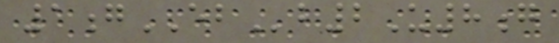1gEBb2U8g
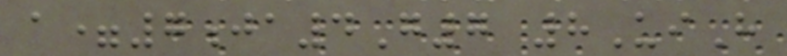a=7ja4G7 8UiH
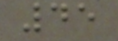45
